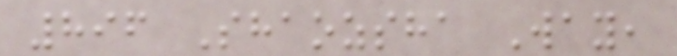896 Shaozsha Way,
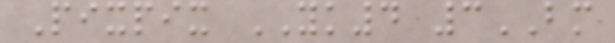Pixpix YK4 3BM
